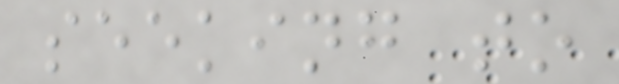seeking to
